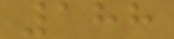188
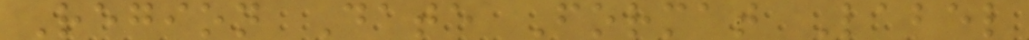Region Date Format Label
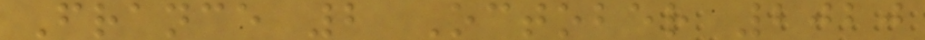France 2 October 2020
